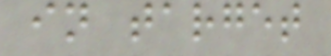in target
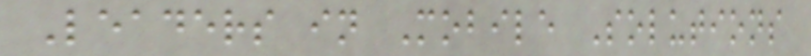Leaders in Mobile Solutions
